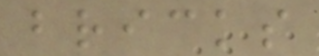bricks
